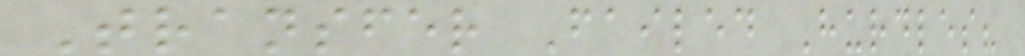Transfer Failed Hurdles?
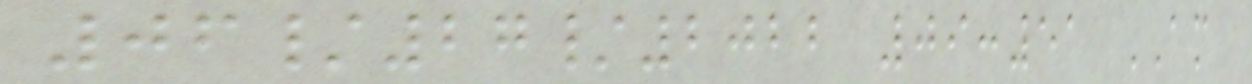06/27/2022 09:51 AM
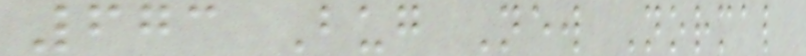673 Bug New Normal
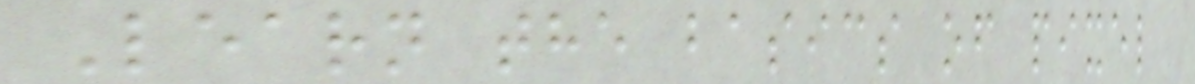Learn the basics of pixel
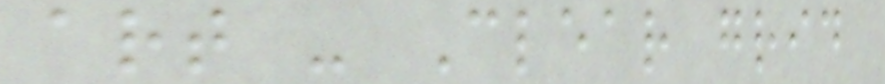art - Clear grid
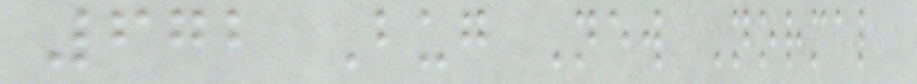672 Bug New Normal
